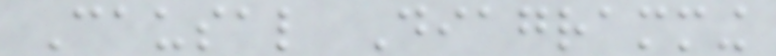Causal Diagramming
